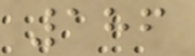186
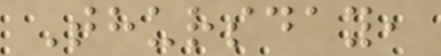Thursday,
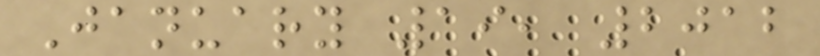January 19, 2012
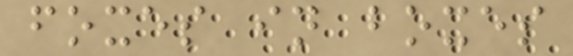foxes in boxes
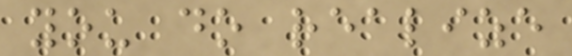you do realize
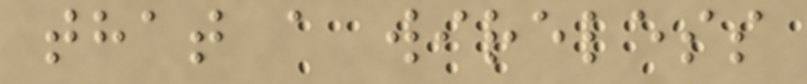that a wireless
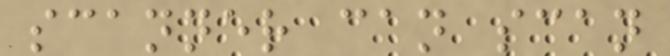scanner can scan
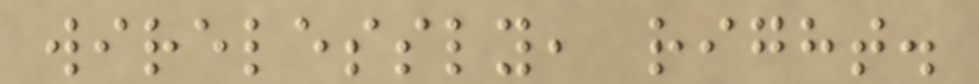wirelessly, right.
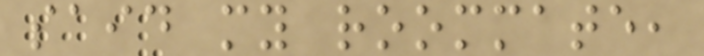said my roommate,
